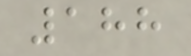188
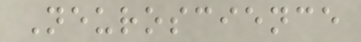Neuroscience
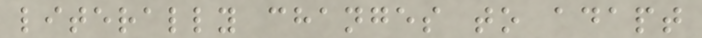literally changes to adapt
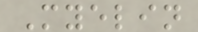Myelin
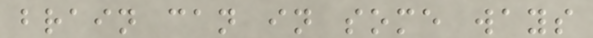brain can in some ways
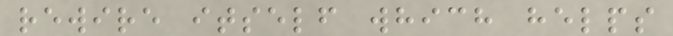rewire itself which helps
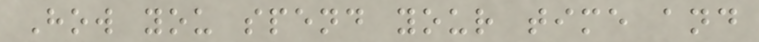How you spend your time and
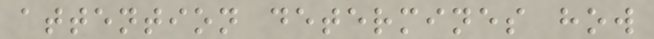attention determines how
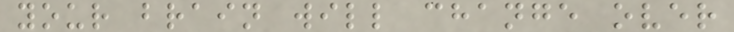your brain will change over
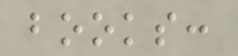books:
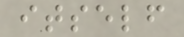itself
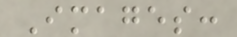Images:
